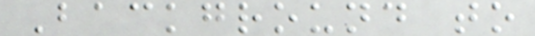Background to
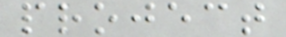project
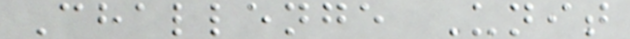Challenge Unit
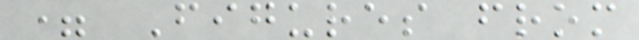= Figures from
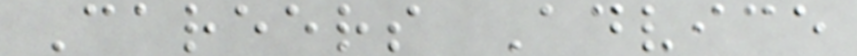Careers Advice
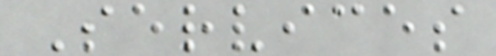Services
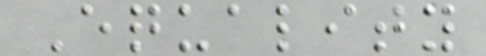Equality
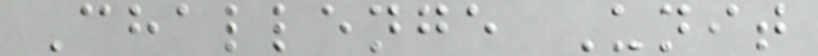Challenge Unit
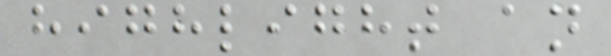highlight an
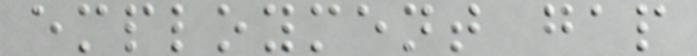employment gap
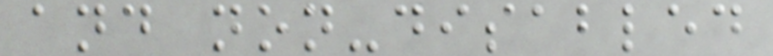and non-disabled
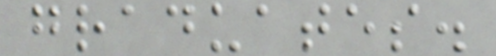graduates.
